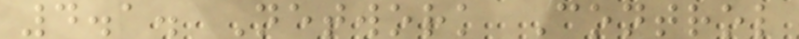4.1. Network Control
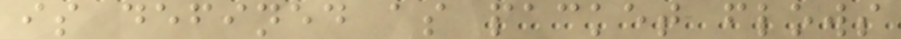is defined as packet flows
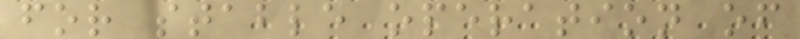for stable operation of
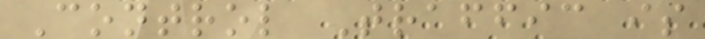Control Traffic is
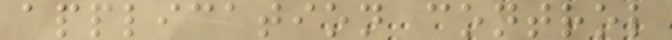application control
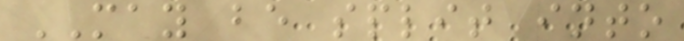MAY be split into
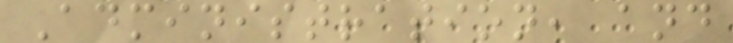Administration, and
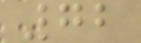72
